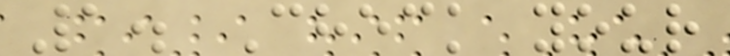1. Check your
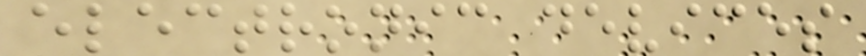electronic devices
